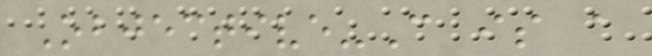Objective-C is a
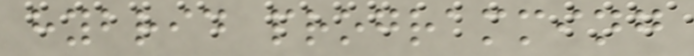hybrid programming
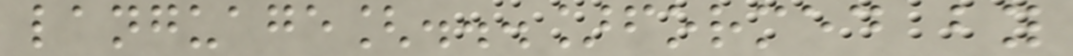language[...]formed by
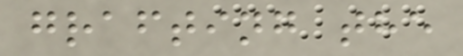grafting the
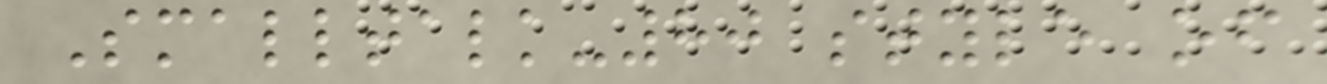Smalltalk-80 style of
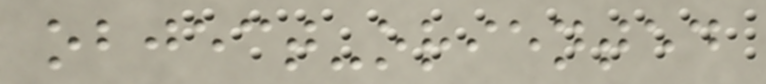object-oriented
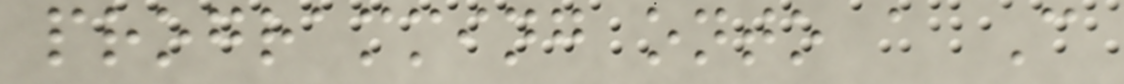programming onto a C
